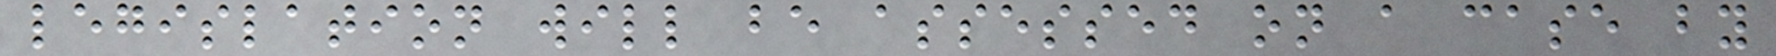legislation will be assessed on a case by
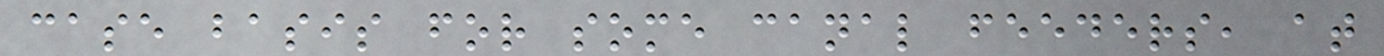case basis for some canal feeders, at
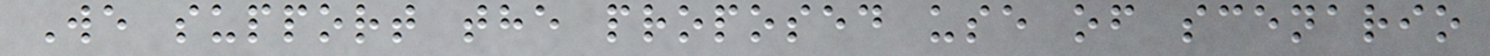We support the proposed use of scenario
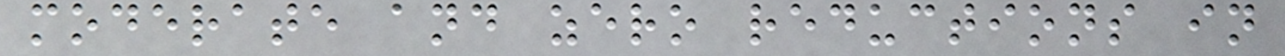moderate and zero reductions in
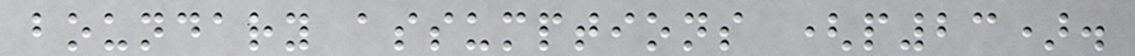boundary assumptions (p23).
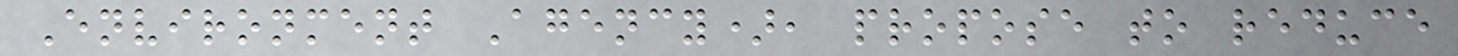Environment Agency), propose to reduce
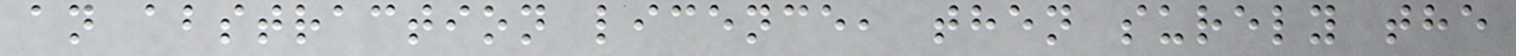an abstraction licence, then surely the
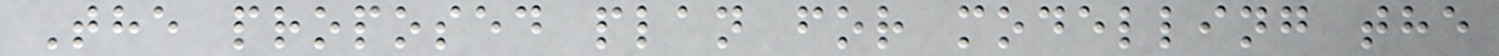The proposed plan for modelling the
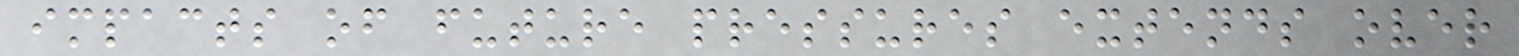impacts of future pressures extends over
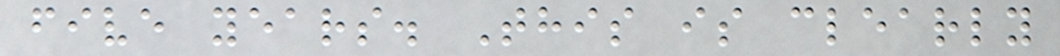five years. This is clearly
